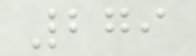279
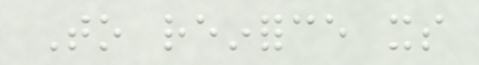To reinforce its
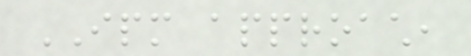IPM approach,
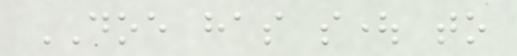DOE has sought to
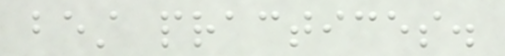best practices.
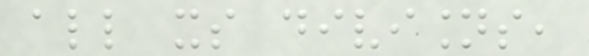all its divisions,
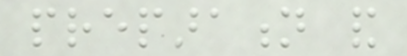preparation and
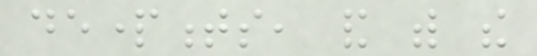departments, and with the
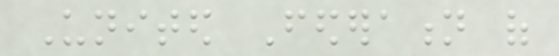United Federation of
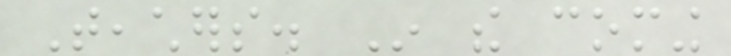Teachers. In the coming
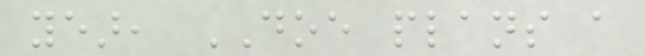year, DOE plans a
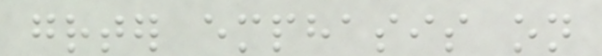greater emphasis on
